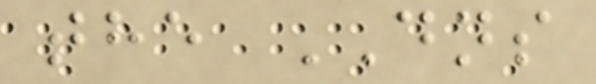the DNS
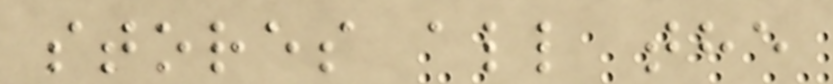stores all the
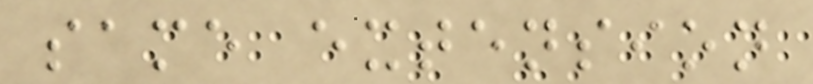same extension
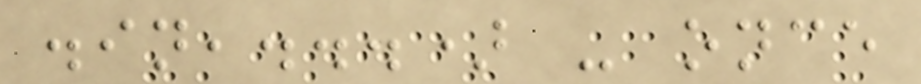.in,...) - once
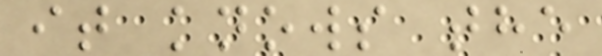it knows the
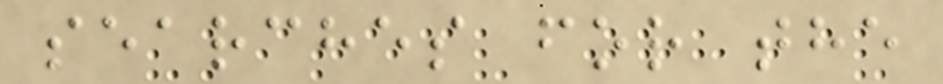searches for the
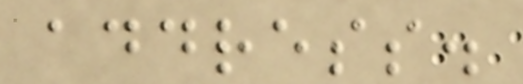address.
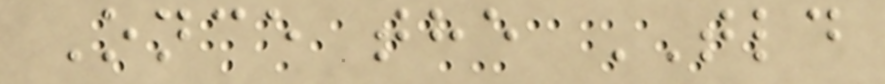Once the TLD
